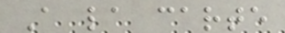A la carte
